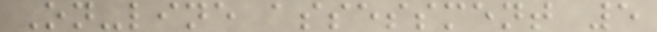On-line assessment 5
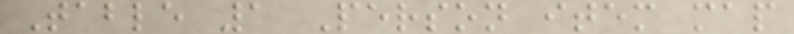Table 1 Person item map
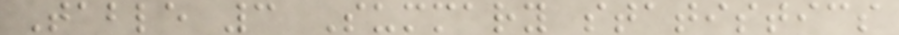Table 3 Summary statistics
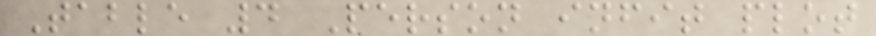Table 4 Person infit plot
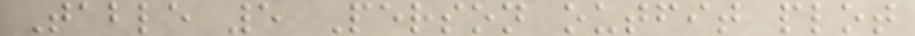Table 5 Person outfit plot
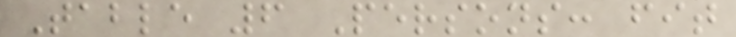Table 6 Persons: fit
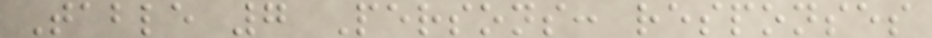Table 7 Persons: responses
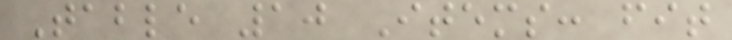Table 10 Items: fit
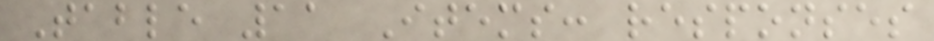Table 11 Items: responses
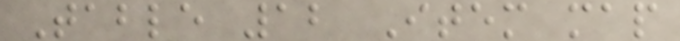Table 12 Item map
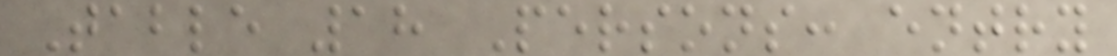Table 18 Persons: entry
